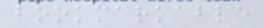bookmarkable
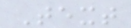Text
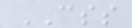CSS
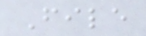File
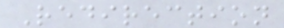Redirection
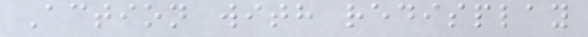Action with redisplay
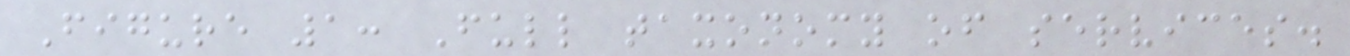Figure 1: Full taxonomy of services.
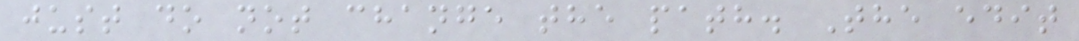just do not change the path. The edit
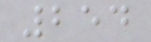254
